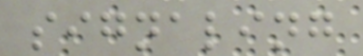signaling
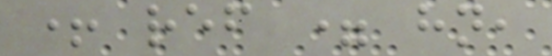+ ref = hn,
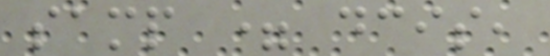samp = dcis,
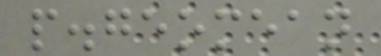p.geomean
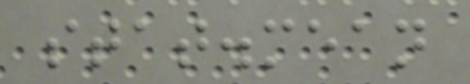stat.mean
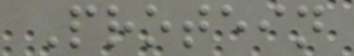Protein
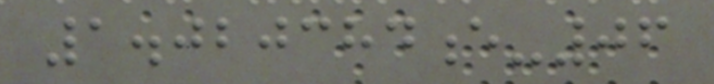1.020384e-06
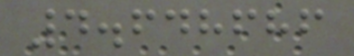4.648686
